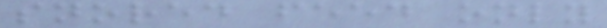snored feed only
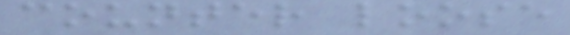counter loose
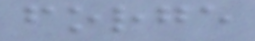forge
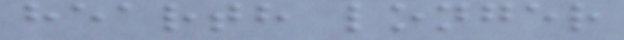hearth longer
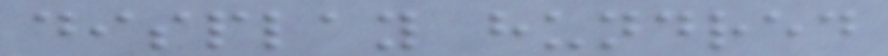display hundred
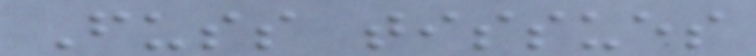Fuss tissues
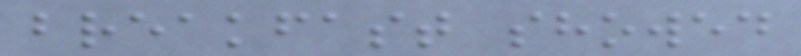breakfast showed
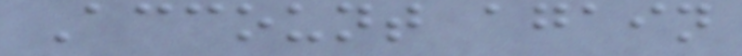Account again
